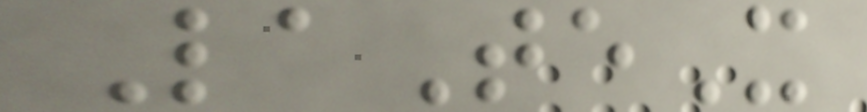LaTeX
